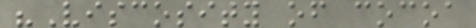"Viscosity of cocoa
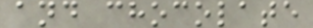and chocolate
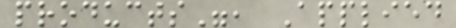products", Applied
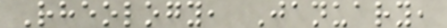Rheology, January,
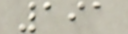191
